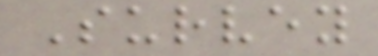Survey
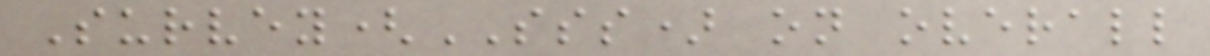Survey(SSS) on overall
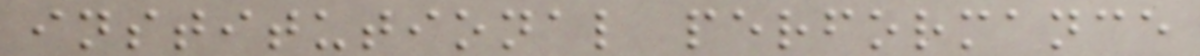institutional performance
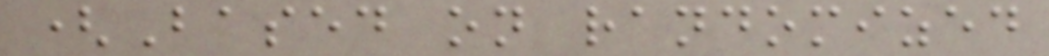(Based on randomized
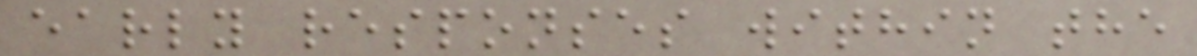early responses within the
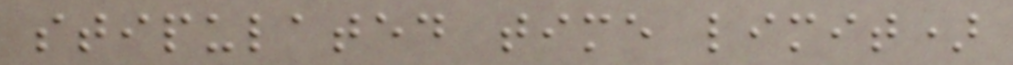stipulated time limit)
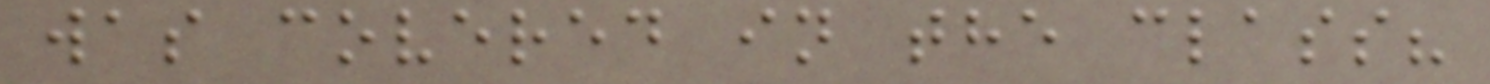was covered in the class?
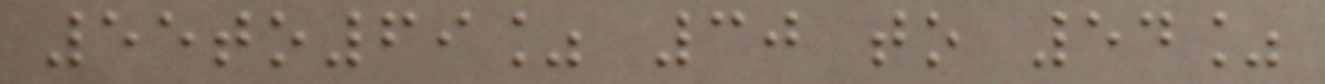55to69% 30 to 54%
